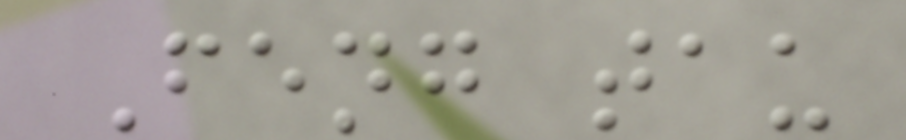Feng tau
